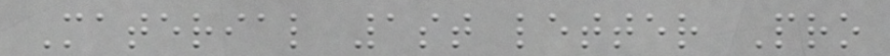Material 1st letter Pro
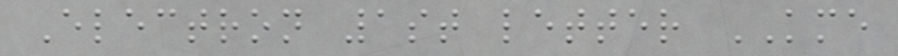Electron 1st letter KME
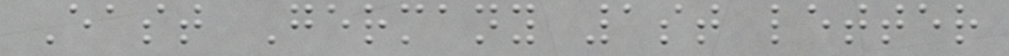East Germany 1st letter
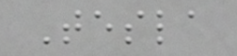Tesla
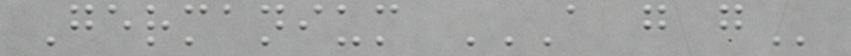Germanium A G G
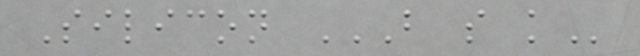Silicon B S K
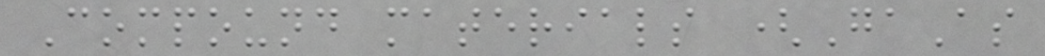Compound materials (GaAs
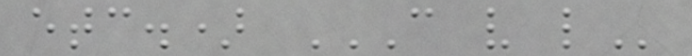etc.) C V L
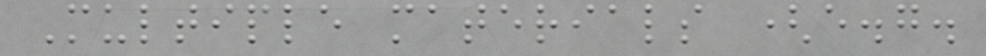Multiple materials (e.g.
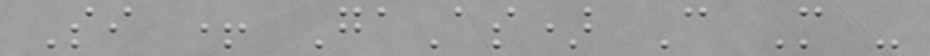Si + GaAs) C M -
